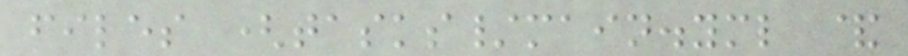files (tasks/main.yml &
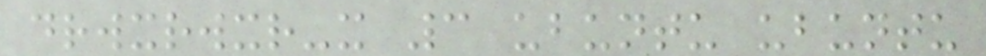drwxrwxr-x 3 ubuntu ubuntu
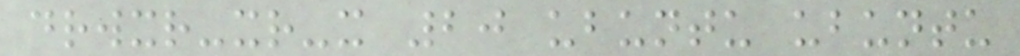drwxr-xr-x 20 ubuntu ubuntu
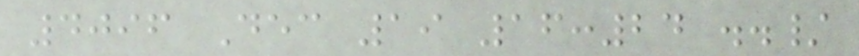4096 Dec 19 16:24 ../
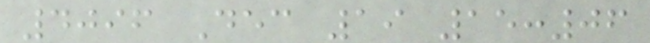4096 Dec 19 15:06
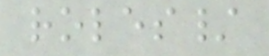roles/
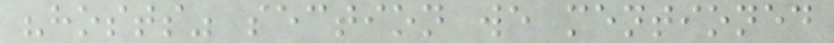"hosts" section we mentioned
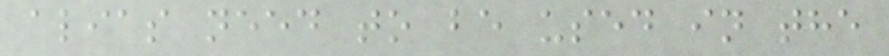alias need to be used in the
